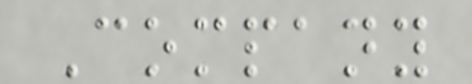Company
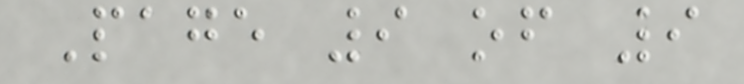Page 9 of 9
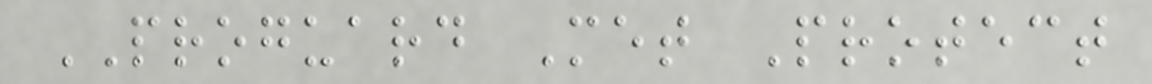PROGUARD Met Protect
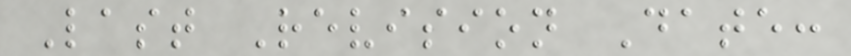Last Revision Date:
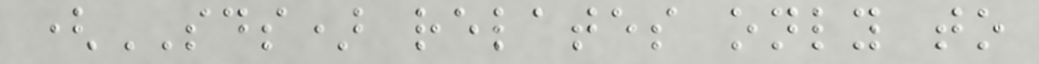(SDS) relates only to
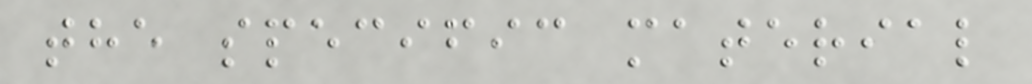the specific material
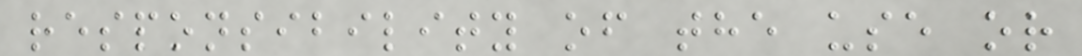responsibility of the use or
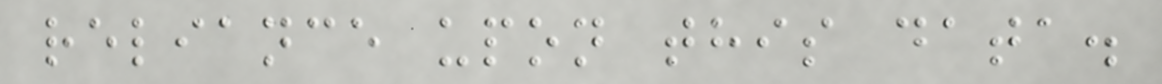reliance upon this data.
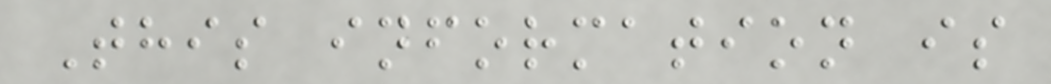This information is
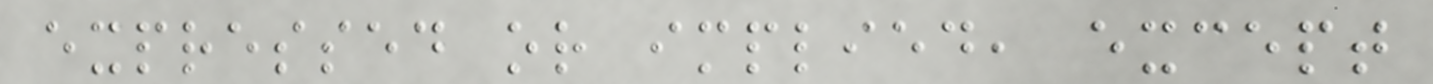expressed or implied, except
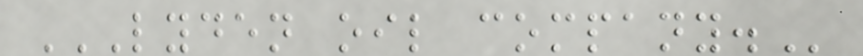LYDEN OIL COMPANY.
